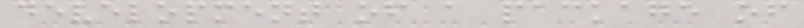development of a package of
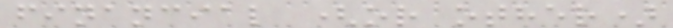financial (or other)
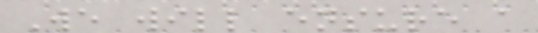We will ensure a
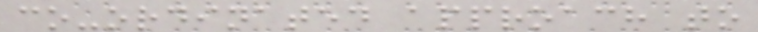co-ordinated approach to
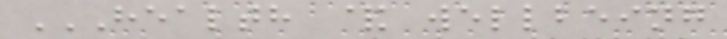HEALTH & WELLBEING
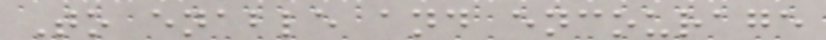To enable and encourage
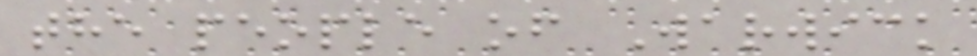the people of Warwick
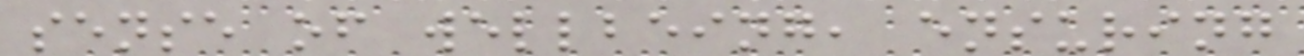sense of wellbeing, ensuring
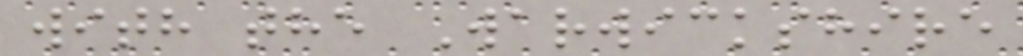with the Warwickshire
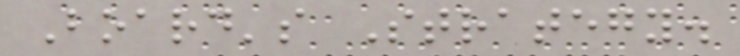Board's Strategy.
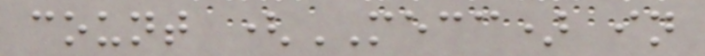count (MECC) in
